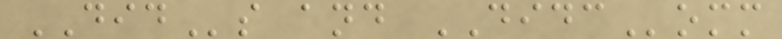DIDs and DIDComm
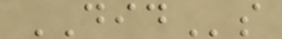DIDs
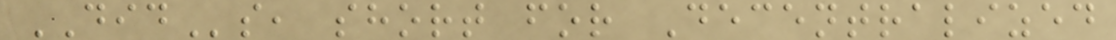DIDs, short for Decentralized
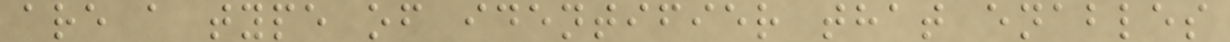are a type of identifier that enables
